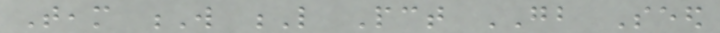Team W L Pct GB Seed
